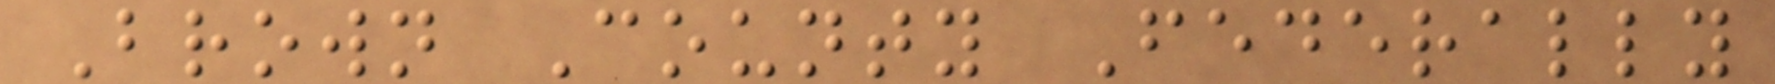Brown County Federally
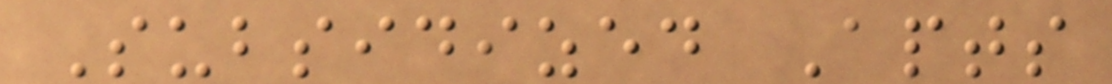Subsidized Apts
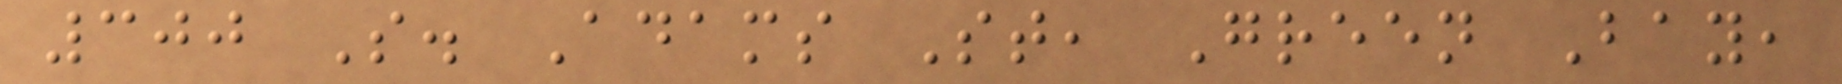300 S. Adams St, Green Bay,
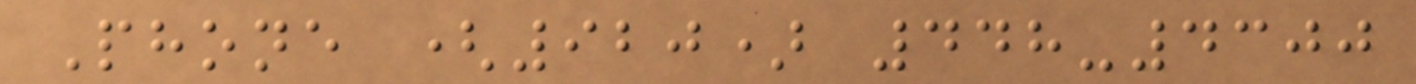Phone (920) 448-4300
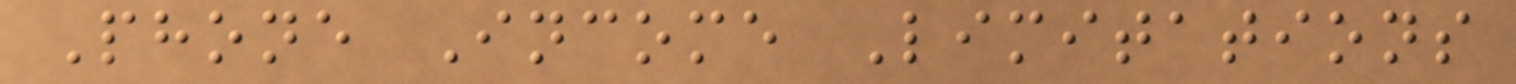Phone Income Limitations
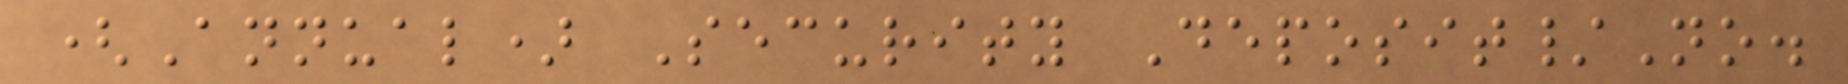(Annual) Security Deposit/No.
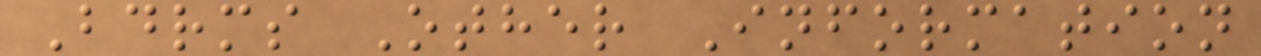Bdrms Other Information
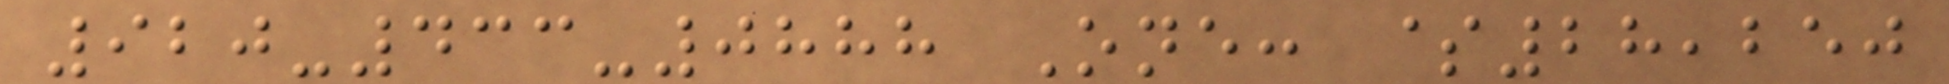920-433-0888 One: $28,250
